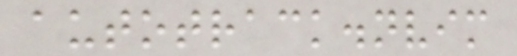autotrack.nvim
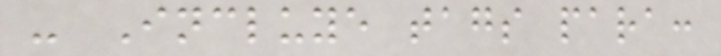- Incluye tags para:
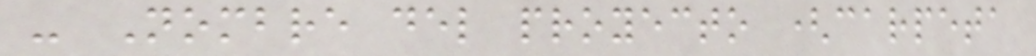- Nombre del proyecto (carpeta
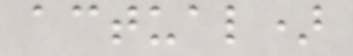actual)
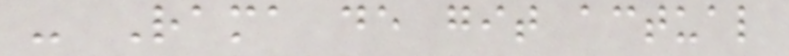- Rama de git actual
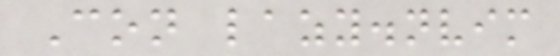Con lazy.nvim
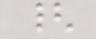{
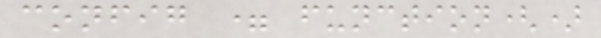config = function()
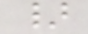}
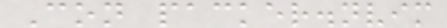Con packer.nvim
